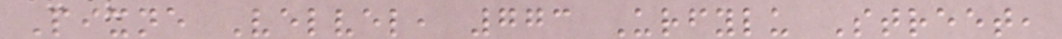Pixne Velvel, 773 Urfylu Street,
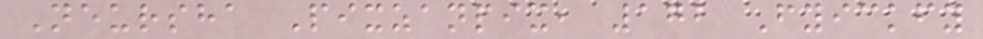Neursha Pixzanpix, 172 Fyickfy
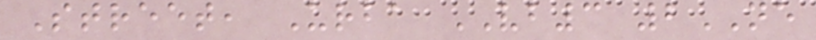Street, Urba VB3 2NE
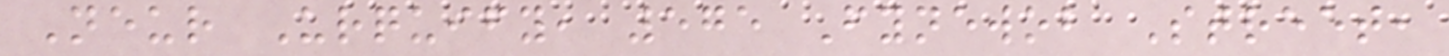Neur Urquify, 575 Fynewob Street,
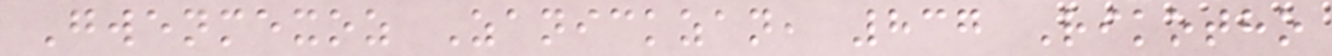Gwenmexoz Zanickzan, 837 Rikotho
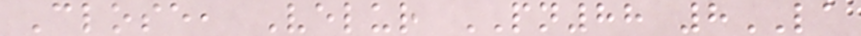Close, Velur PN88 8LA
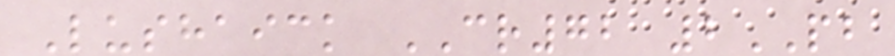Lushaick CR72 2PB
